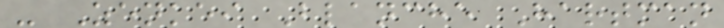- Zenkei Blanche Hartman
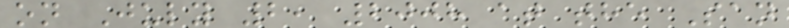on July 2, 2008 at the San
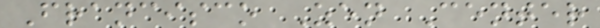Francisco Zen Center
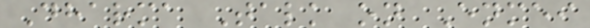Dharma Talk on Enmei
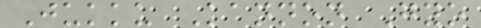Jukku Kannon Gyo
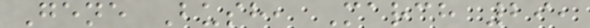Gene Bush, March 29,
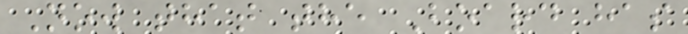Now that the Board has
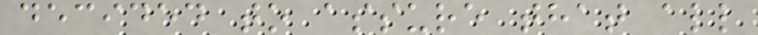decided to assure that all
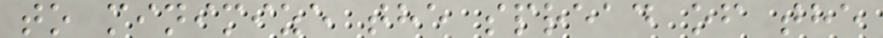to minimize the spread of the
